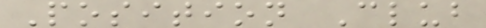Position Club
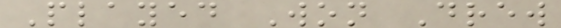Played Won Drew
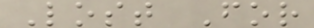Lost For
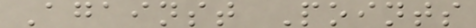Against Points
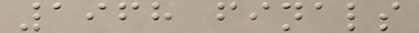1968 finals
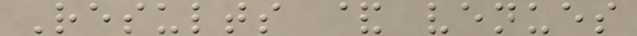Results & venues
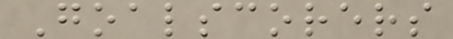Goalscorers
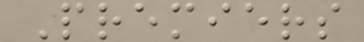Premiers
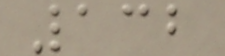132
